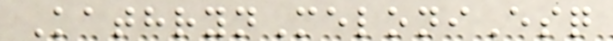KathrynMeloniEsq
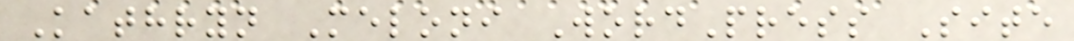Kathryn Meloni WordPress Site
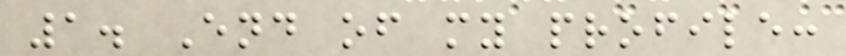1. End of my profile:
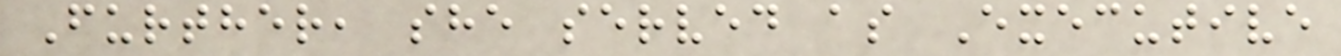Further, she served as Executive
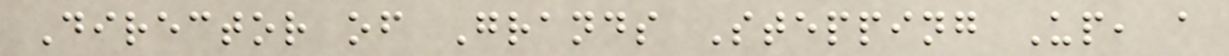Director of Grands Stepping Up, a
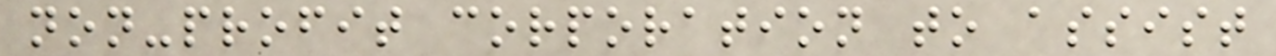non-profit corporation to assist
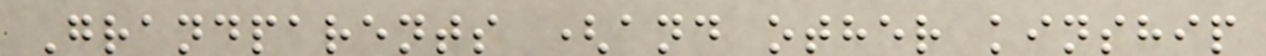Grandparents (and other kinship
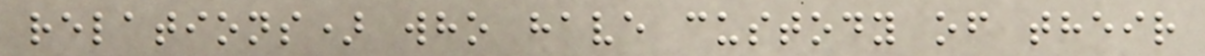relations) who have custody of their
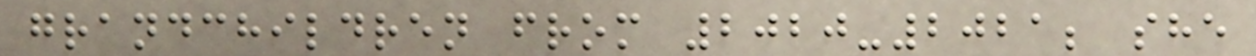grandchildren from 2020-2021; she
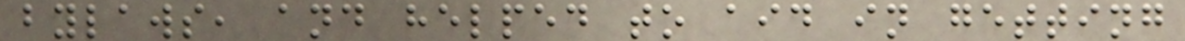bylaws, and helped to aid in getting
